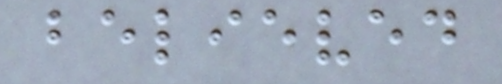believed
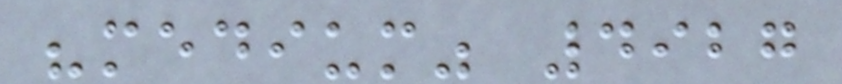"medium" 4927
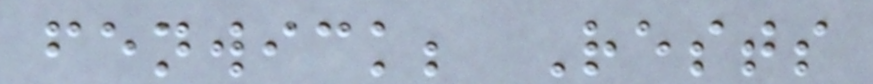fenwick; Rests
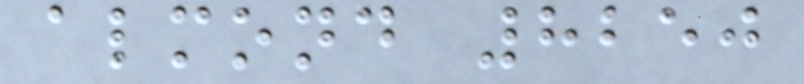almond 8250
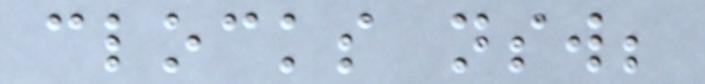clocks nsw;
